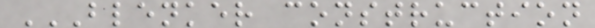BLENKER CONSTRUCTION
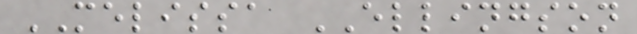MELISSA ELLINGSON
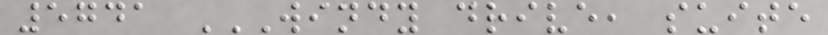5741 WINDY DRIVE, SUITE
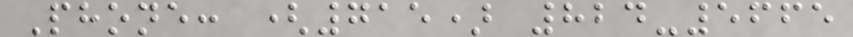Phone: (715) 824-5665
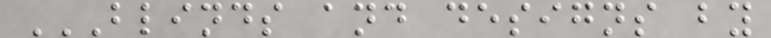BLINDS AND DESIGNS BY
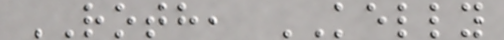ROTH, KELLY
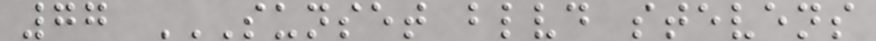77 SUNSET BLVD STEVENS
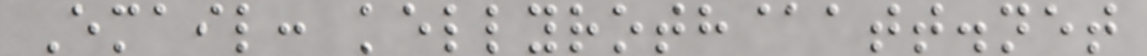Email: kellyroth@att.net
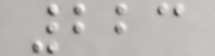223
